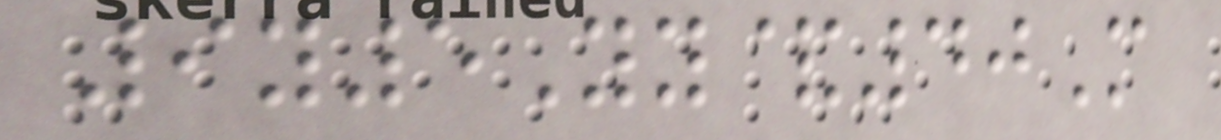9y5Yy&40M
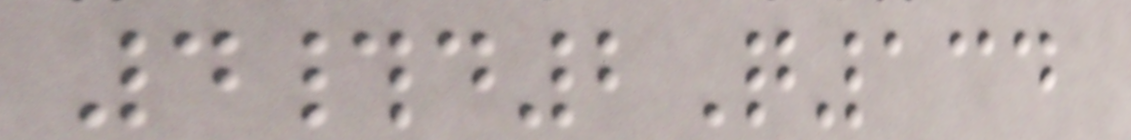4#d2Q134
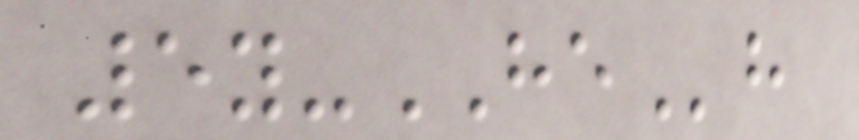5y-HEh
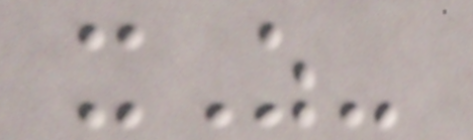xZ-
